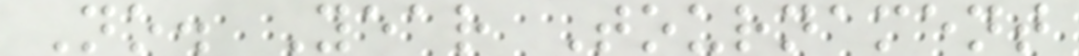No. Year Tournament
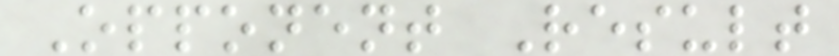Opponent Result
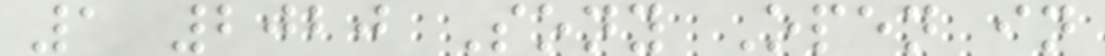1 2020 Sony Open in
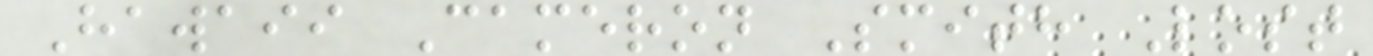Hawaii Cameron Smith Lost
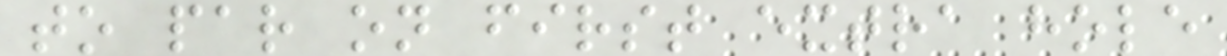to par on first extra hole
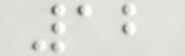12
